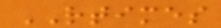RTIMES
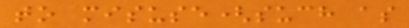to misuse(such as
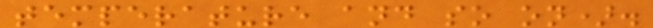temperature and so on).
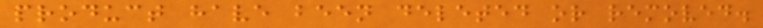product have been deleted or removed.
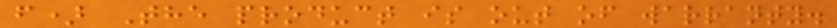f) The product is out of warranty.
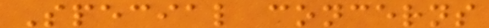Special concerns
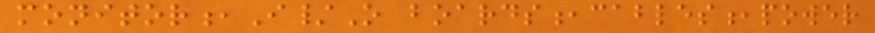monitor,I/O boards,cables,power
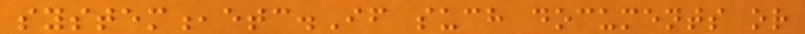system,etc.If such documents or
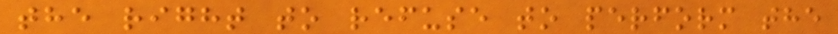the right to refuse to perform the
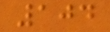104
